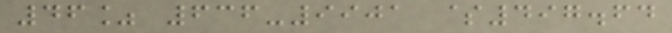46% 636-9901 $497.64
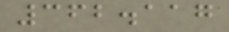362.117
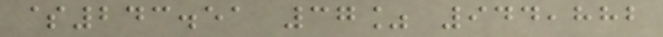$243.51 37% 944,882
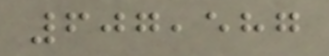607,587
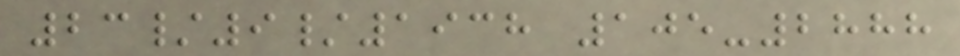23/9/1938 105-2888
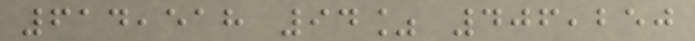614,518 94% 406,250
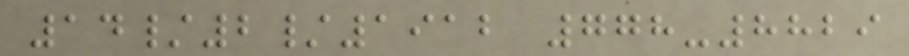14/2/1912 778-8829
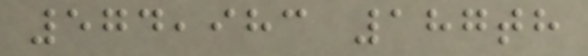574,983 187th
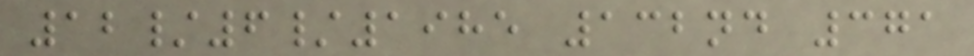12/6/1985 132nd 371
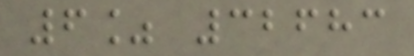6% 32683
